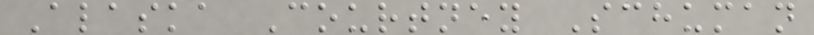Alaska Courtney Schuman
